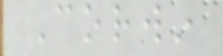Corwin
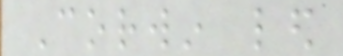Corwin led
